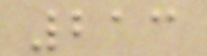213
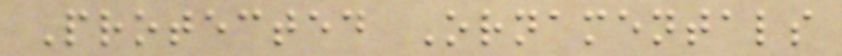Protected Ornamentals
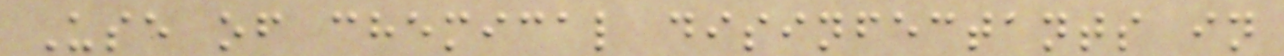Use of chemical disinfectants in
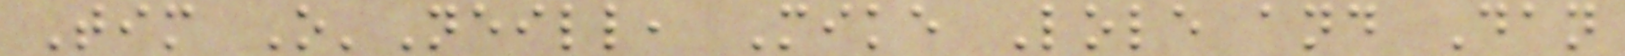Tim O'Neill, Mike Lole and Dan
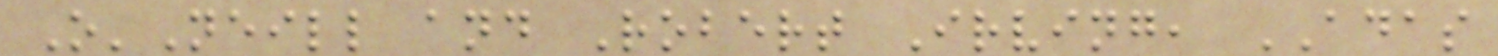O'Neill and Robert Irving, ADAS
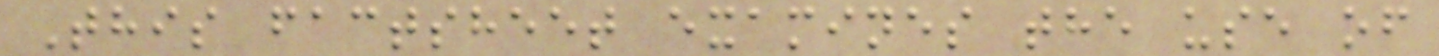This factsheet examines the use of
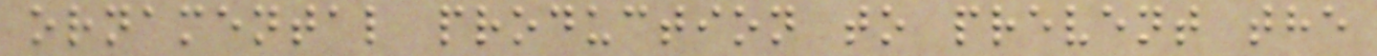ornamental production to prevent the
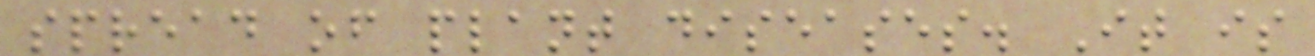spread of plant diseases. It is
